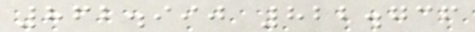862.990 822.736
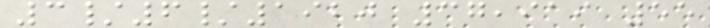3/6/1920 37,919 55
